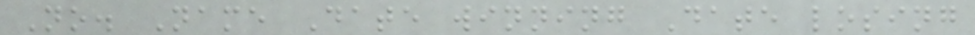No. Name Date winning Date losing
